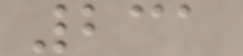231
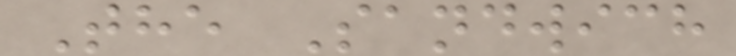The Sandwich
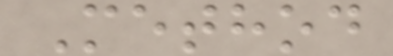Method
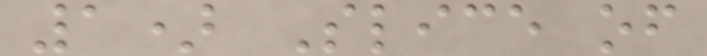1) Slice of
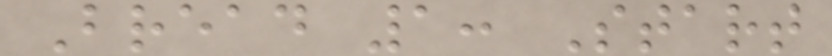Bread 1: Start
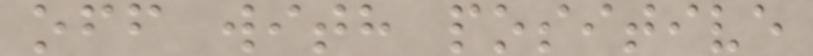off with positive
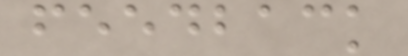feedback
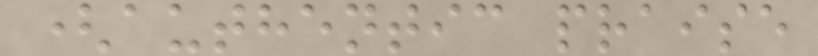(authentic praise
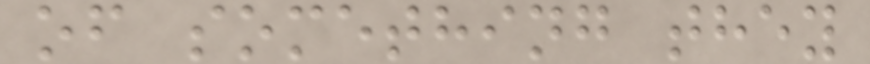of something they
